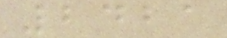2421
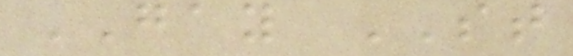GAY ST
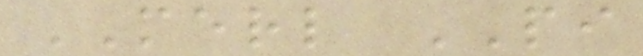MERL PI
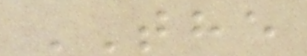THE
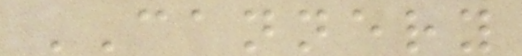CANNERY
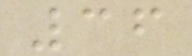36
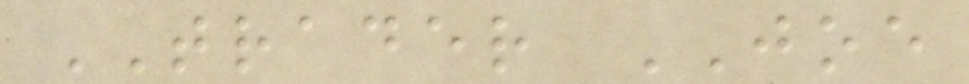TRADER JOE
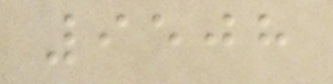9508
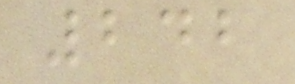242
